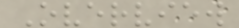Overview
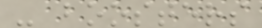- boosters
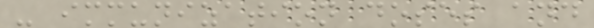- immunization doses and
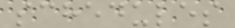schedules
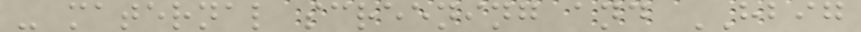- maternal screening and HBIG
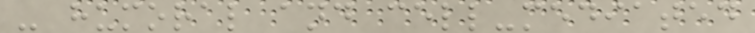- humoral and cell-mediated
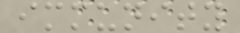immunity
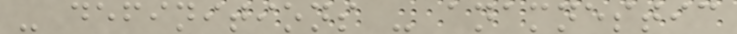- definitions - anamnestic
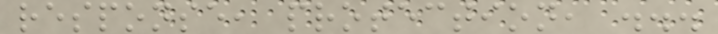response, protection, ...
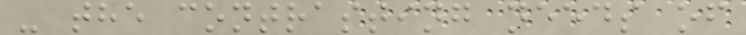- the contrasting needs of
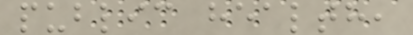public health,
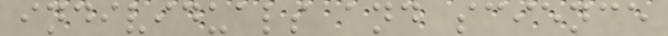individuals and science
